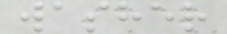washer
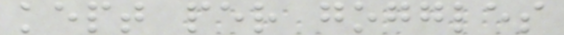kept per goggles
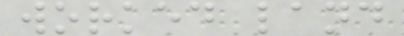worked land
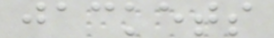jackets
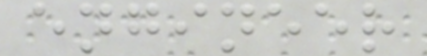engineer
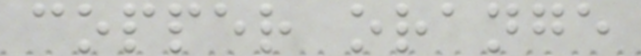copper orange
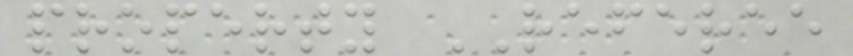property REFEREE
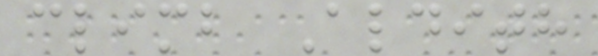climb Aldith
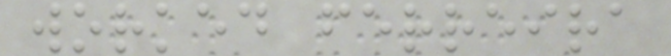worked ferreira
